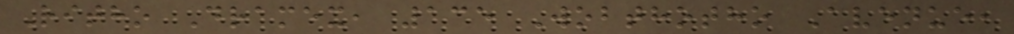Ritho Dramex, 135 Wobthotho Avenue,
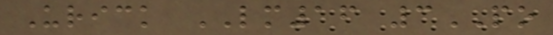Urick LM16 3PO
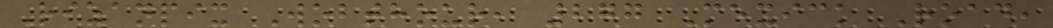Rizanpix Wobthour, 277 Mexick Road,
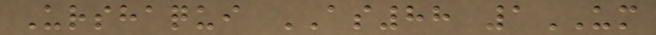Urshaqui AS88 1UM
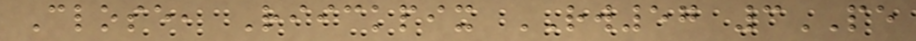Close, Riickpix RW57 3PE
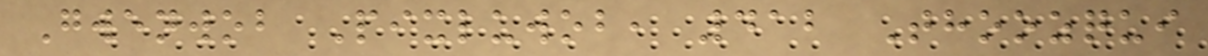Gwenwob Pixluwob, 412 Thoozqui
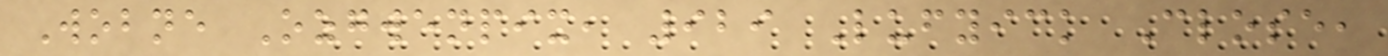Wobne Ozgwenpix, 929 Lufyick Close,
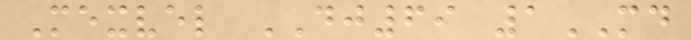Mexvel DJ69 1MD
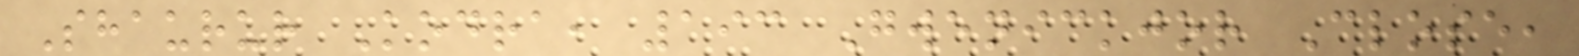Shaurur Kodra, 193 Gwenickjor Close,
